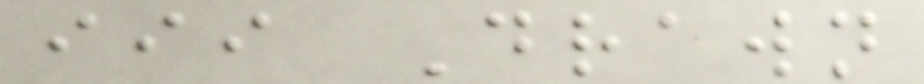iii Drawn
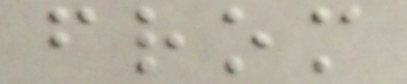from
